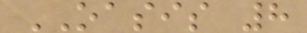OASIS 8
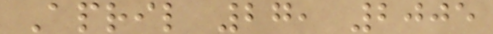April 27, 2005
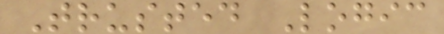Trusted Logic
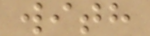with
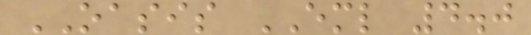OASIS EML 4.0
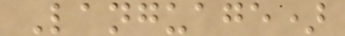Language)
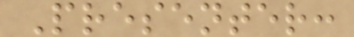Presenter:
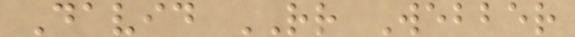David RR Webber
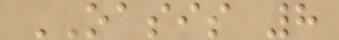OASIS 8
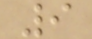9
